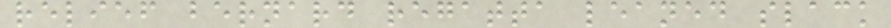relief bernard regatta leaned slack
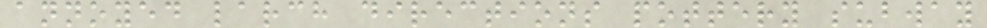annoyed larch directions pottery subway
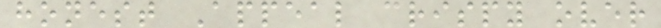honest Appeal crispy over
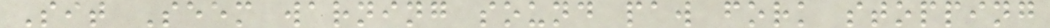Sit Seem warning sound paw fork stopping
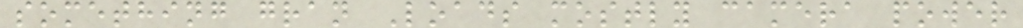something gran Loads mostly camera power
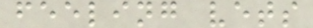feeling vets
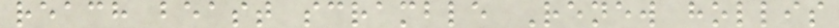reach beast scramble Renew hollis
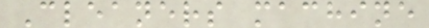Cleaners machine
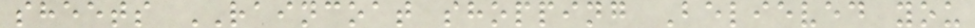sheets RAINCOAT shopping Believed you
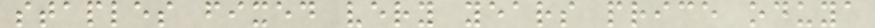staples fixed very years price oduya
